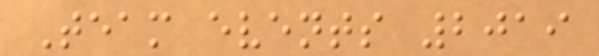Team events 2019
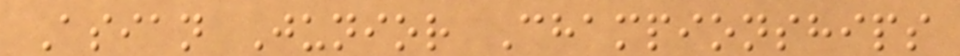Asian Junior Championships
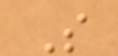S
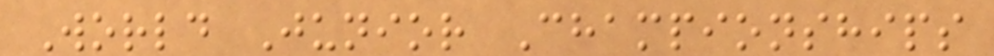World Junior Championships
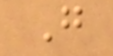G
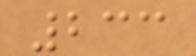233
